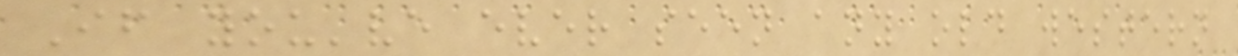If you've ever seen any old western
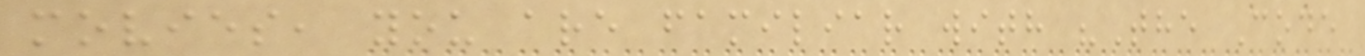movies, you are familiar with "The Code
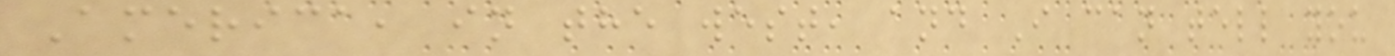America, in the west, and I can tell you
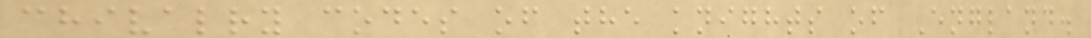chivalry codes of the knights of England.
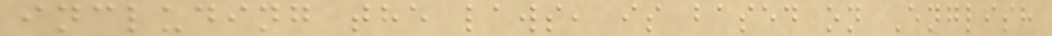including the laws, is based on English
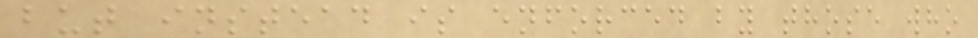but instead is enforced by those who
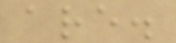are.
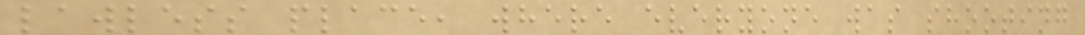lawless place, where everyone was shooting
